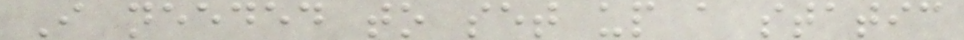I needed to set up a static
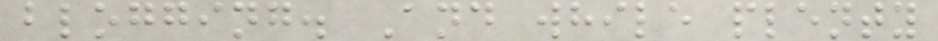blogging. And while plenty
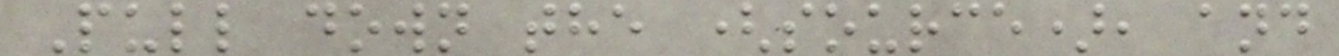Pull down the (source), and
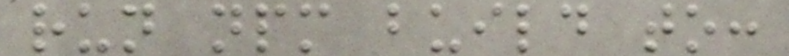run npm build to:
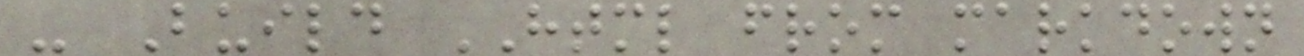- Build HTML from markdown
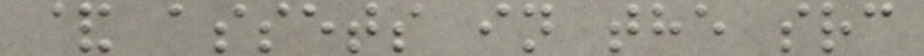& assets in the src
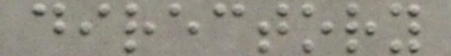directory
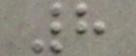8
